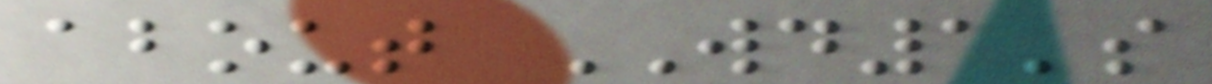about WD1's
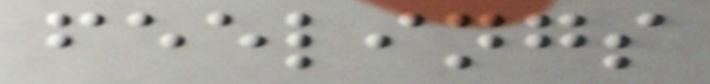feelings
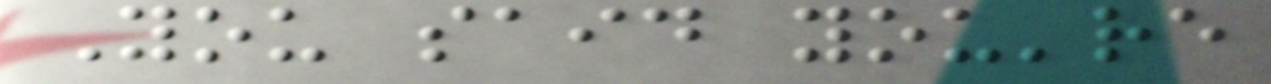You said you're
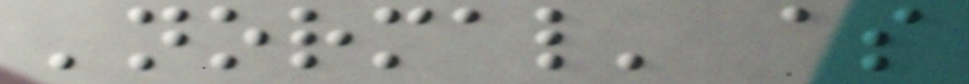'normal' as
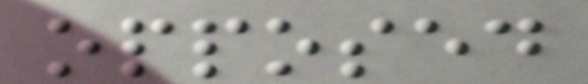opposed
